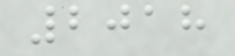2018
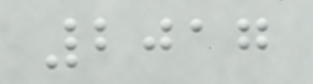2017
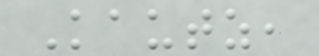Kautz,
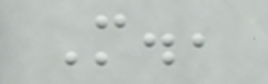M.,
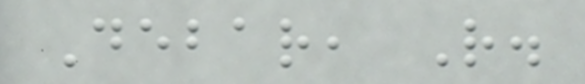Debar, R.
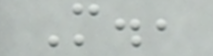M.,
